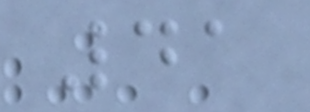41
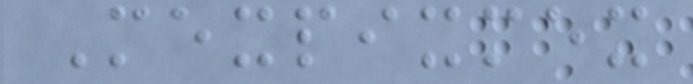Mexpixmex
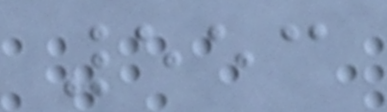553
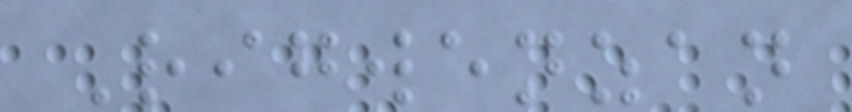Rigwenzan
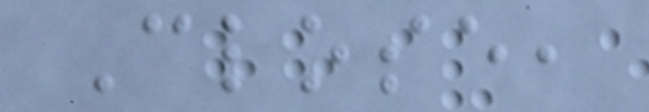Close,
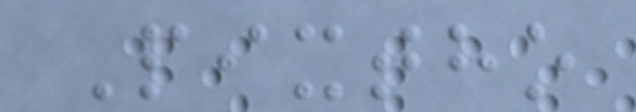Pixtho
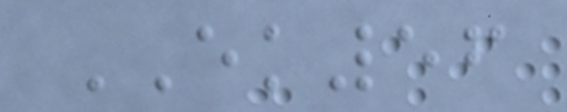EK56
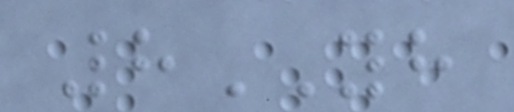8YH
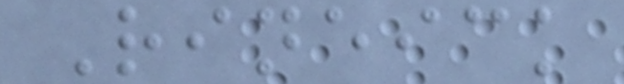Rineick
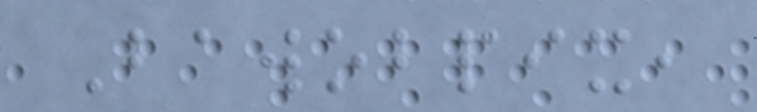Bawobpix,
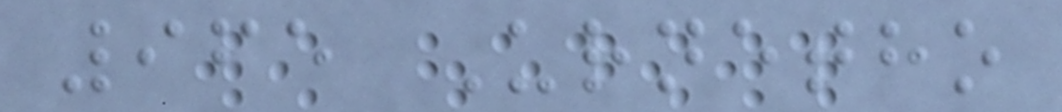965 Urnetho
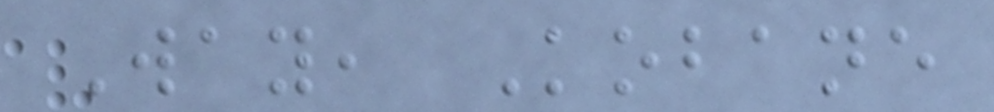Way, Kobane
